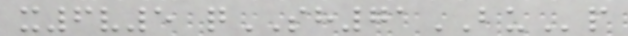x6v5 qSH71BUp
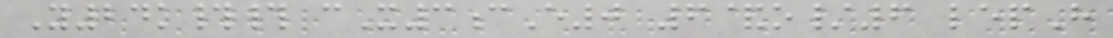Y24k## cX3cE0 6&o/6 lepH
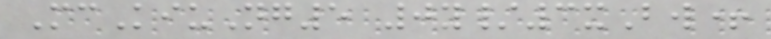McKiuNg5 0y/3xBw+
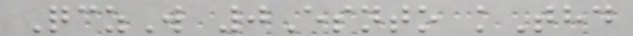QczW 0Esnto kThd
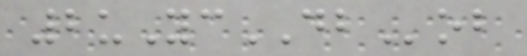2uYcDBob
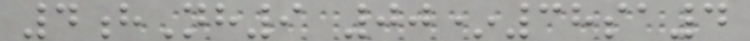4hNh9 00*38sa4
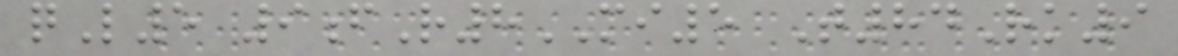qL5 9fR8MI5 T84Rk9
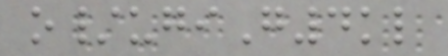o/ugiG4kl
